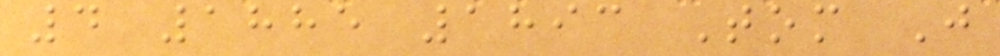4 1885 1893 Tom J
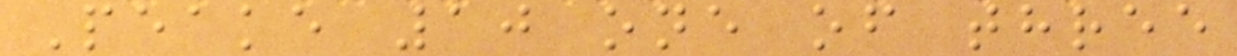Peake 10 one of three
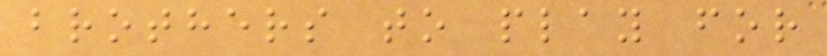brothers to play for
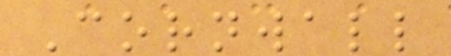Cornwall
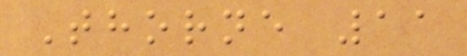Thorne 11
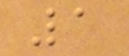1
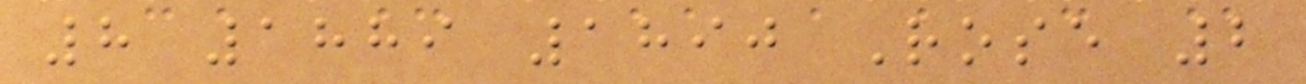8 1889 1890 Rose 2
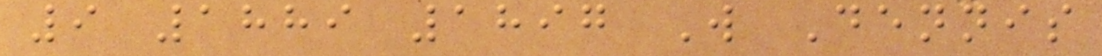9 1889 1897 W Dennis
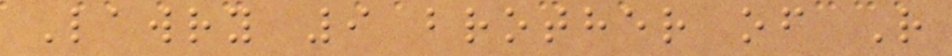Lawry 9 brother of R
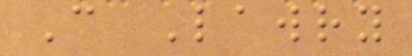C Lawry
